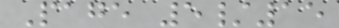Page 5/15
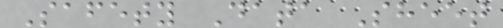Safety Data Sheet
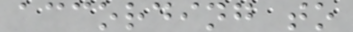according to
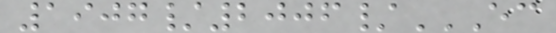1907/2006/EC
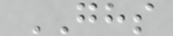GHS
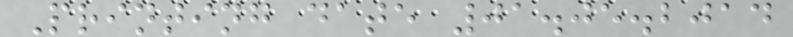Printing date 01.05.2014
